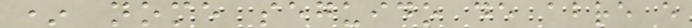* nome seguido de abre e
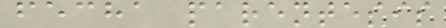fecha parentesis
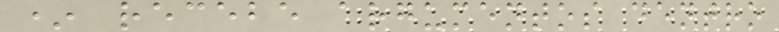* recebe argumentos dentro
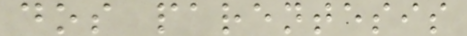dos parentesis
